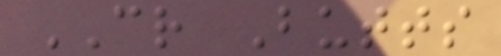CR Butts
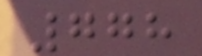778
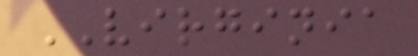VIRGINIA
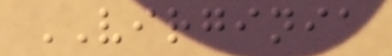VIRGINIA
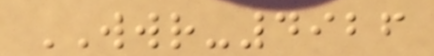WWR-4926
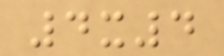4x4
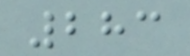283
